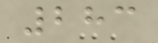283
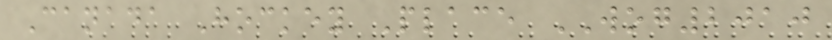Canada Hockey Place WOG2010
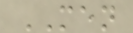MEN
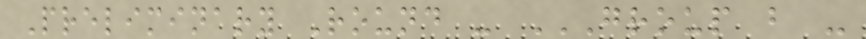Preliminary Round - GROUP B -
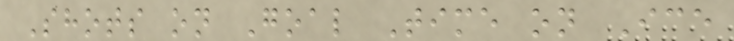Shots on Goal Time on Ice
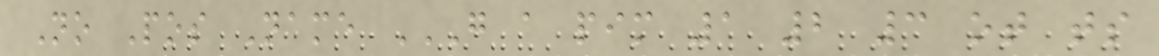No Pos Name G A PIM 1 2 3 OT TS
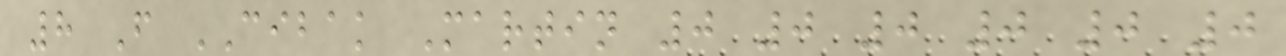8 F CIBAK Martin 0 0 0 0 0 0
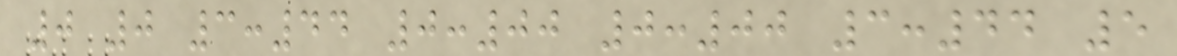0 0 3:44 0:00 0:00 3:44 5
